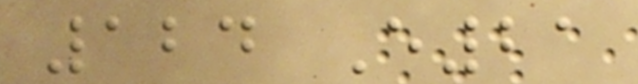124 E21
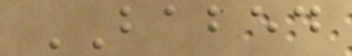BABED
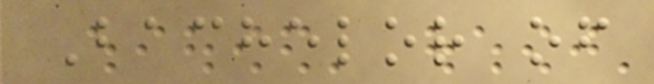Bachelor of
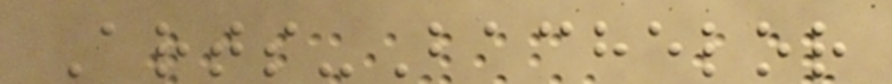Arts-Bachelor
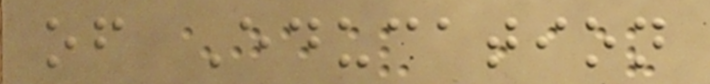of Education
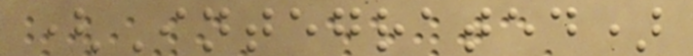(Integrated)
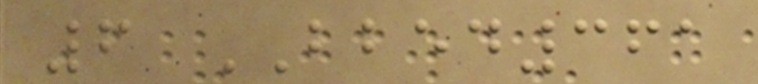6 BBED361
